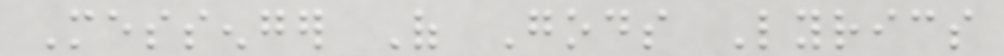Messenger Of Gods Lyrics
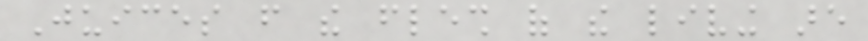Juices from the flesh of the living are
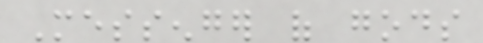Messenger of gods
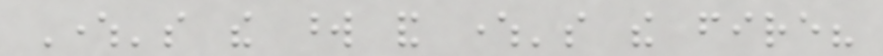Where's the word and where's the fire?
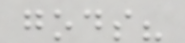gods?
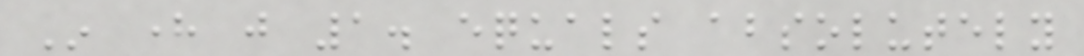In here just 1. equals absolutely
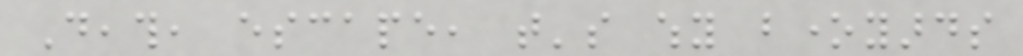Death, escape, that's why boneyards
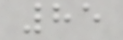85
